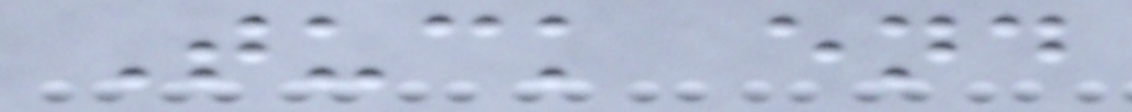Tuck end
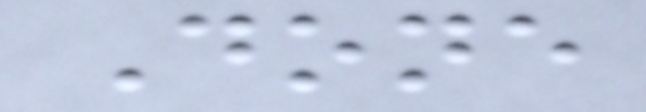Done
